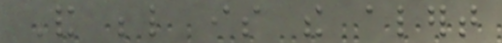And below is the alert
